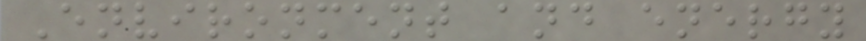Environment and energy
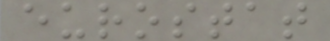eurostat
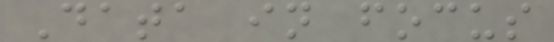Data in focus
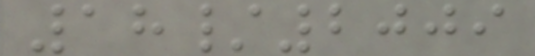18/2009
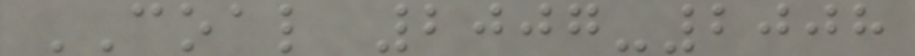COAL 2007-2008
